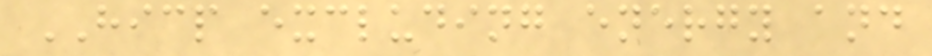HICP excluding energy and
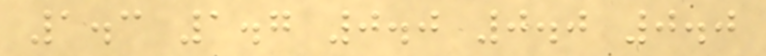1.3 1.7 0.0 0.0 0.0
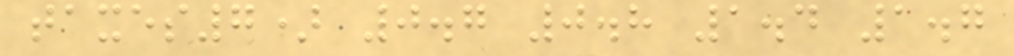taxes7) 0.7 0.8 1.4 1.7
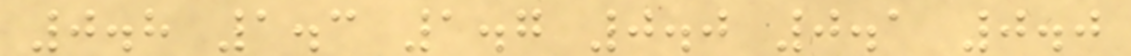0.8 1.3 1.7 0.0 0.1 0.0
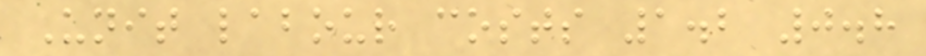Unit labour costs 1.2 0.8
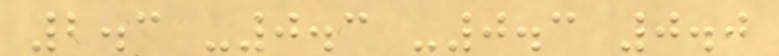2.3 -0.3 -0.3 0.0
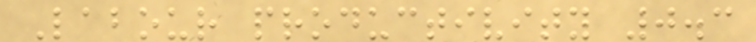Labour productivity 0.3
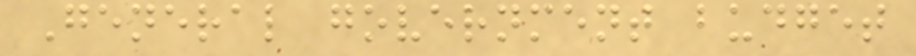General government budget
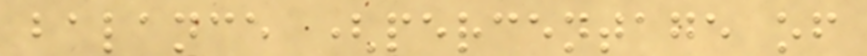balance (percentage of
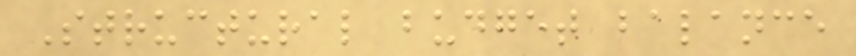Structural budget balance
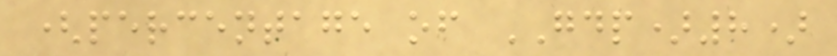(percentage of GDP)8)
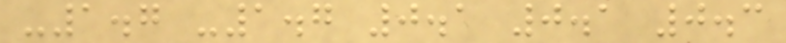-1.7 -1.7 0.1 0.1 0.3
